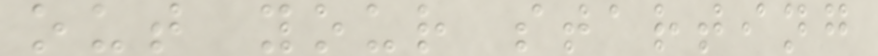out your starting
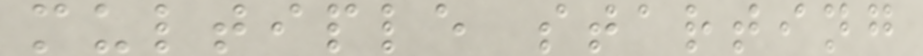multiple starting
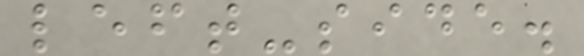left-side.
